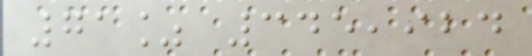71% 345,924
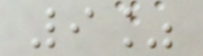9%
